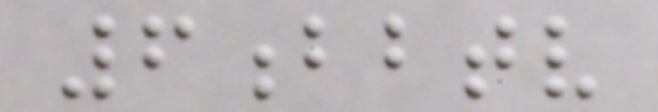6bbtv
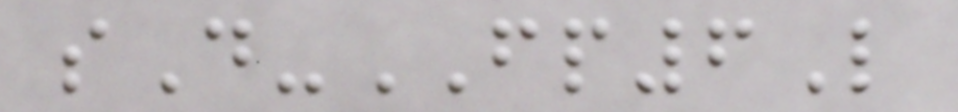sD-FP6L
